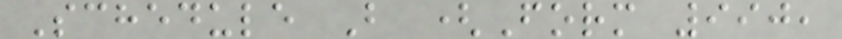Schedule B (Form 990,
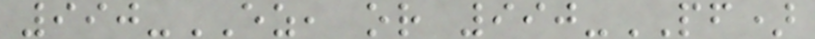990-EZ, or 990-PF)
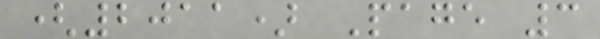(2011) Page 3
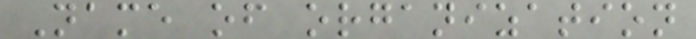Name of organization
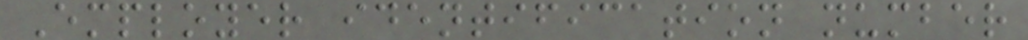Employer identification number
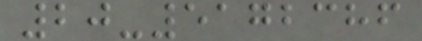20-5172386
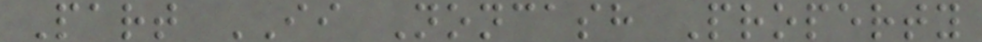Part II Noncash Property
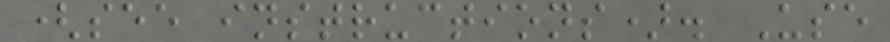(see instructions). Use
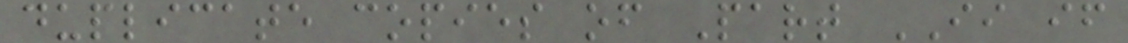duplicate copies of Part II if
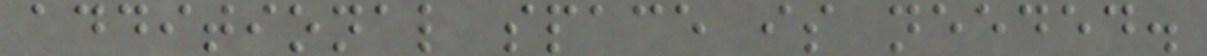additional space is needed.
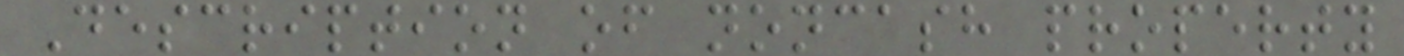Description of noncash property
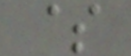$
